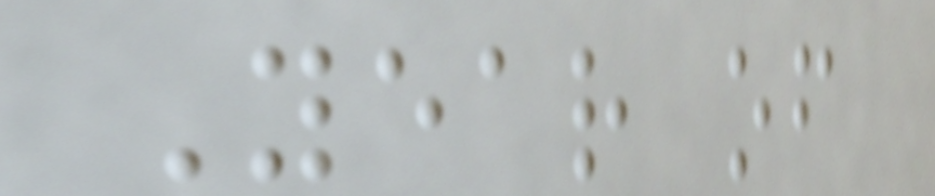Year of
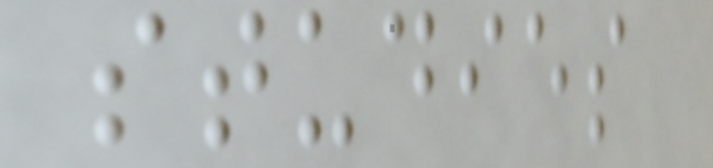studies
